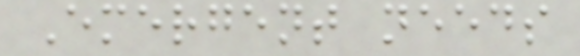Emergent needs
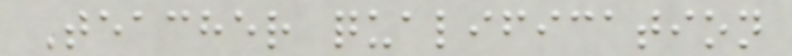Teacher qualification
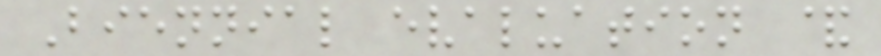Biennial evaluation &
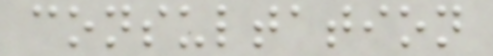consultation
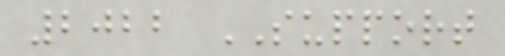2022 SUPPORT
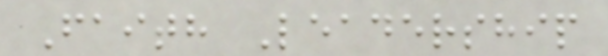Faith Leadership
